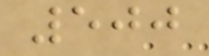500
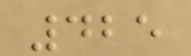425
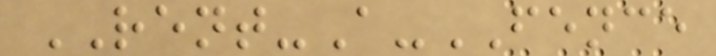RENT-A-FENCE
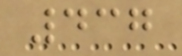437
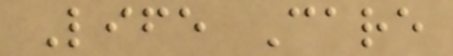Life Care
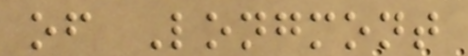of Longmont
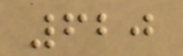620
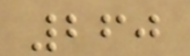260
